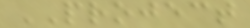PROJECT
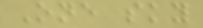One sky
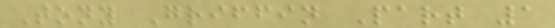Tony Griffin Part 1
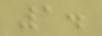1.
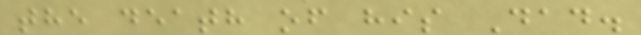the death of his Dad.
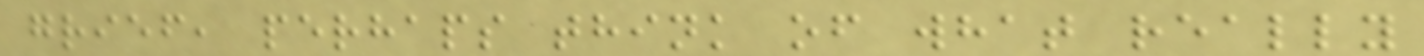grief, perhaps think of what really
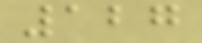127
